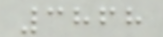3868
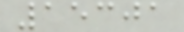15301
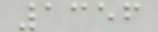1356
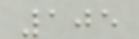105
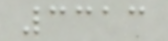3313
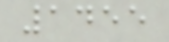1455
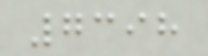7398
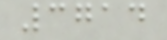3714
